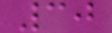30
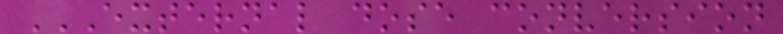EXTERNAL DOSE CONVERSION
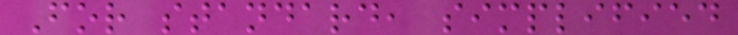For standard, simplified
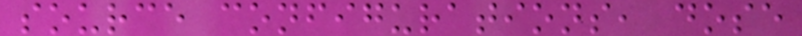source configurations, dose
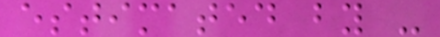estimated by -
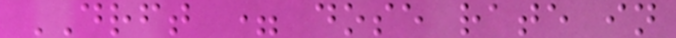DRFT = dose rate in
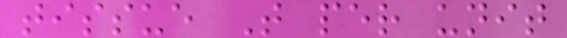tissue T per unit
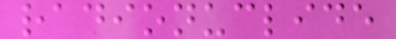radionuclide
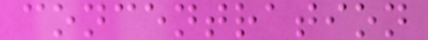concentration
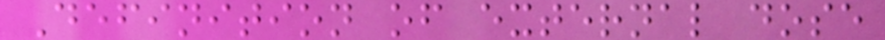Definition of external dose
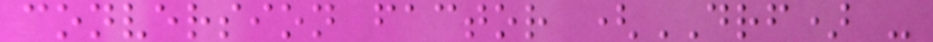conversion factor (DRF) -
